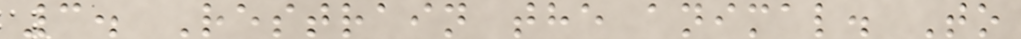3. Restrain the animal. To
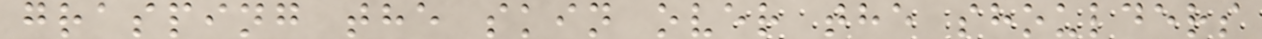grasping the skin over the shoulders
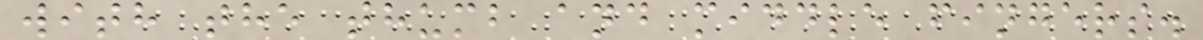with the thumb and middle fingers.
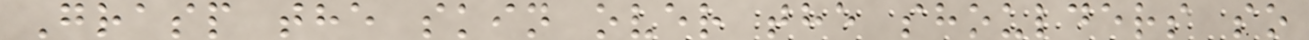Grasp the skin over the shoulders so
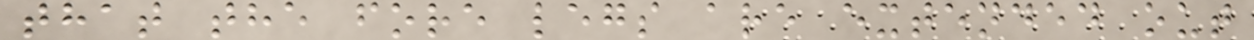that the fore legs are extended out
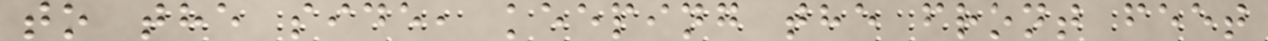to the side, keeping the front feet
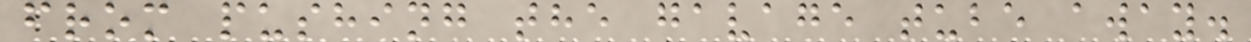from pushing the gavage tube away.
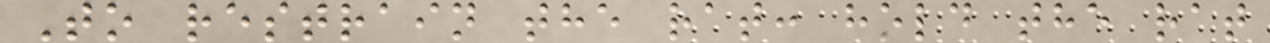To restrain the rat: hold the rat
